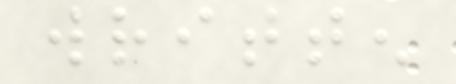written
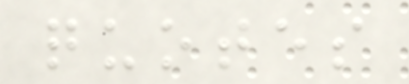quotes
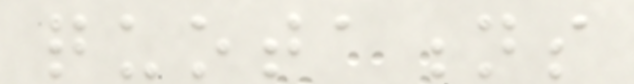quotations
